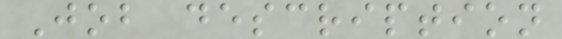Job description
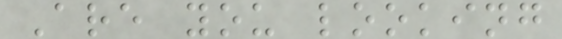Are you looking
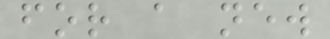for a new
